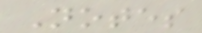Notes
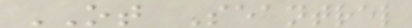OT Seantrel
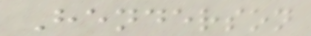Henderson
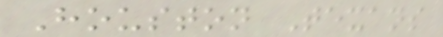Houston Texans
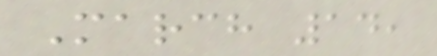March 14,
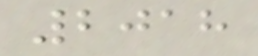2018
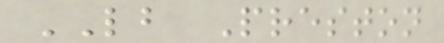LB Preston
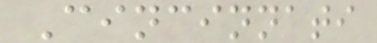Cincinnati
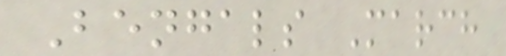Bengals March
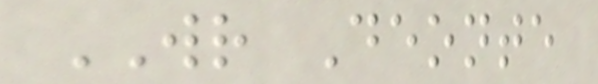WR Deonte
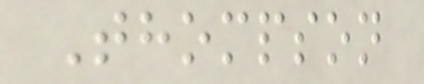Thompson
